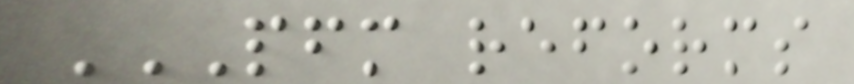PFM REFORMS
